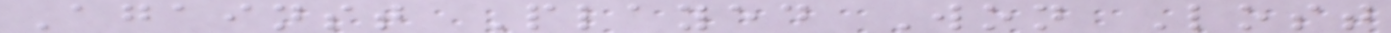Against Played Won Lost
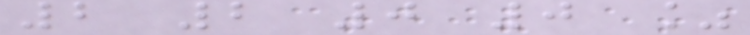2 2 0 0 %
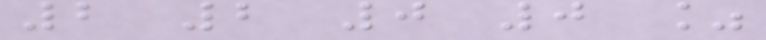2 2 0 0 %
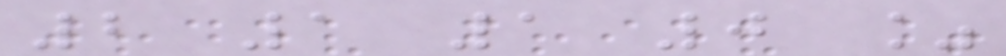2 1 1 0 %
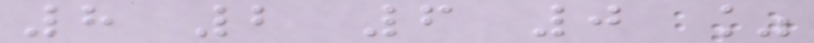8 2 6 0 %
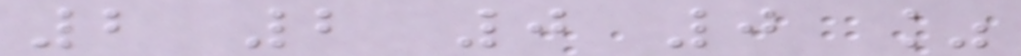2 2 0 0 %
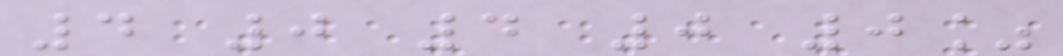4 0 4 0 0%
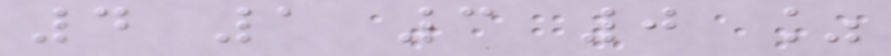4 1 3 0 %
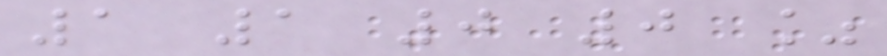1 1 0 0 %
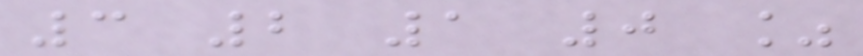3 2 1 0 %
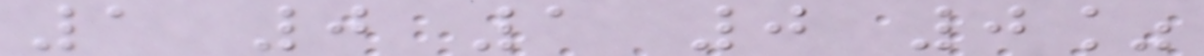1 0 1 0 0%
